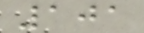101
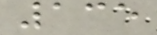135
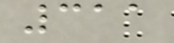311
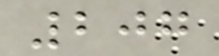207
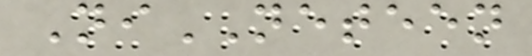NiNETEEN
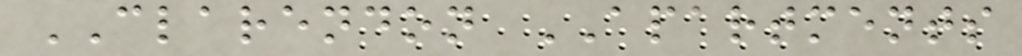CLARENDON APARTMENTS
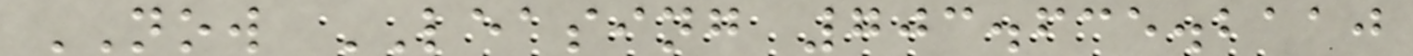NOW LEASING 703.635.2110
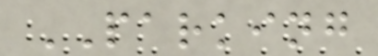PARKING
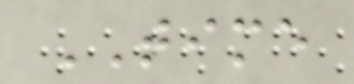TIME
